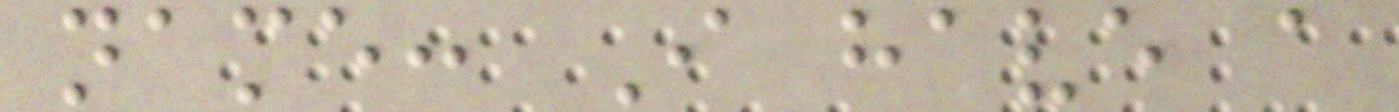name: I have a
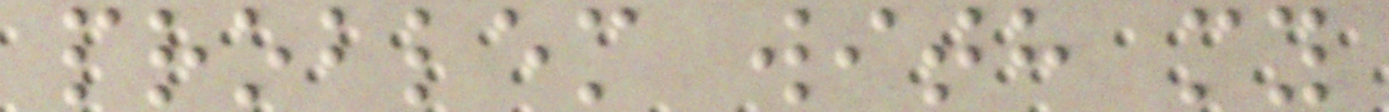problem with my
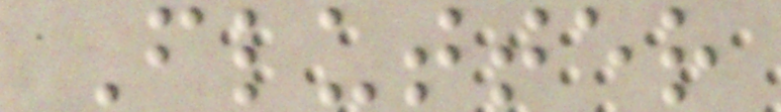Flutter
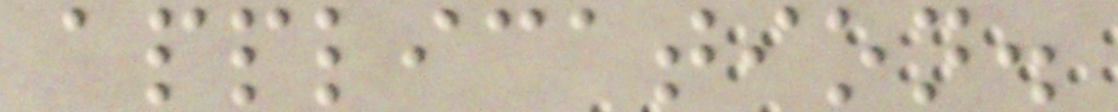application.
